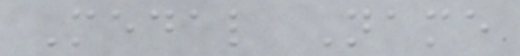Medal Name
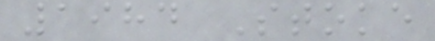1984 Stoke
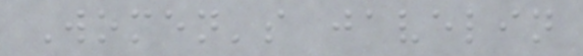Women's javelin
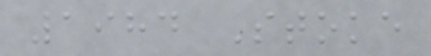1984 Stoke
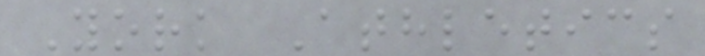York Athletics
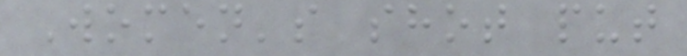Women's shot put
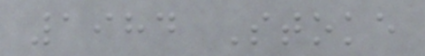1984 Stoke
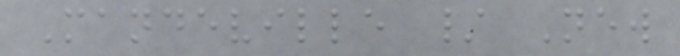Mandeville / New
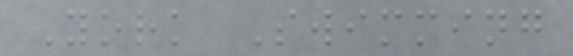York Swimming
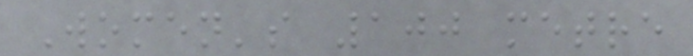Women's 100 metre
